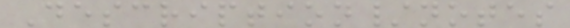Description/notes
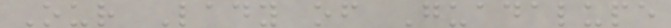Our Lady of Guadalupe
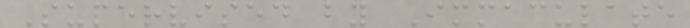Supervised by Immaculate
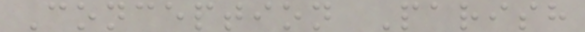Conception Parish
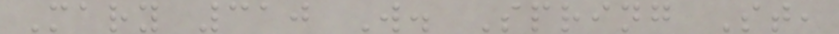Mary 310 W. Spring St,
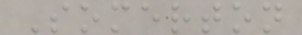Somerton
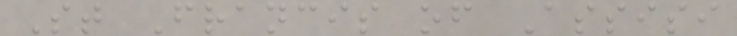St Francis of Assisi
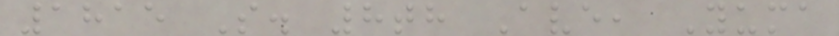1815 S. 8th Ave, Yuma
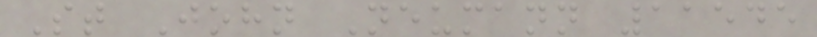St John Neumann 11545
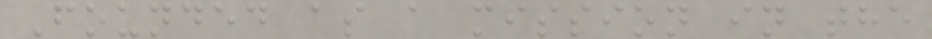Founded as a mission in the
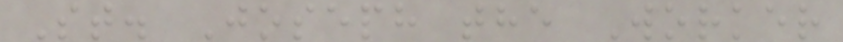St. Joseph the Worker
